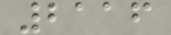2116
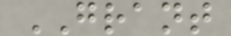GRANT
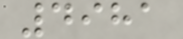4981
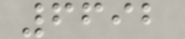6692
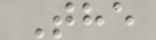The
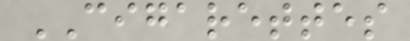CIGARETTES
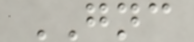GNC
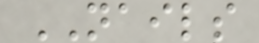NAILS
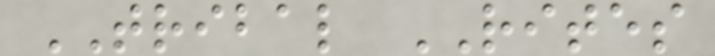TRIBAL RITES
